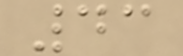43
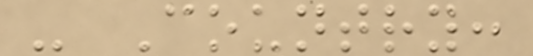- Country:
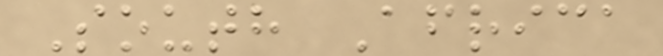South Africa
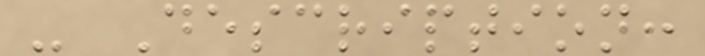- Description:
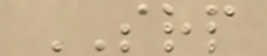SRP
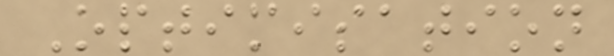Optimisation
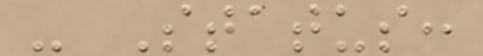- Status:
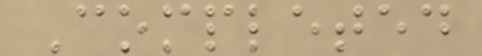Completed
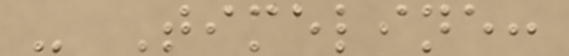- Timeline:
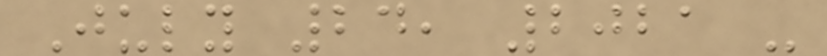July 24, 2021 -
